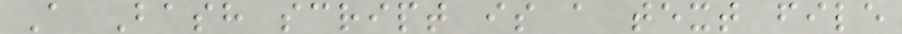A Bash script is a text file
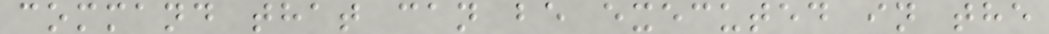command that can be executed in the
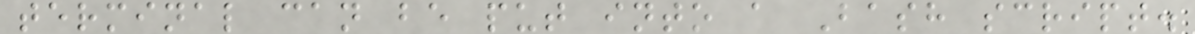terminal can be put into a Bash script.
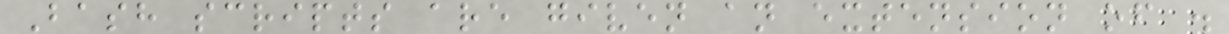Bash scripts are given an extension of .
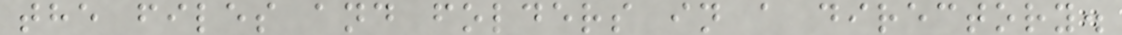the files and folders in a directory.
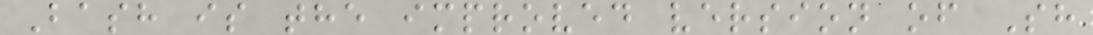Bash is the improved version of Sh
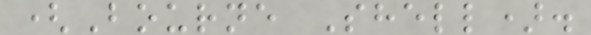(Bourne Shell).
